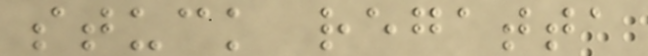stuck regatta
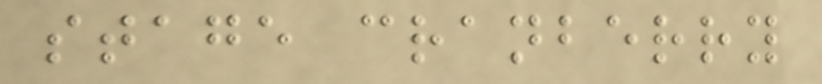stage cranberry
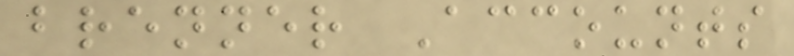brenner Accounts
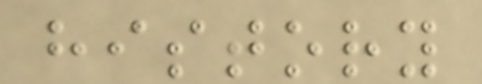history
